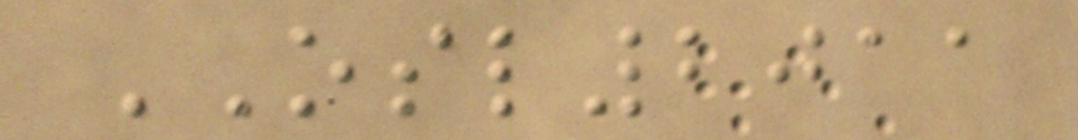OSL2011
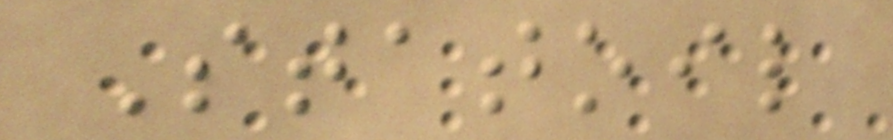Statoil
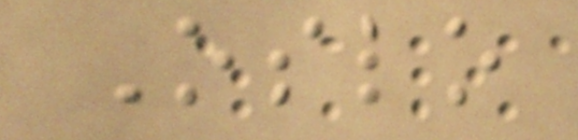Oslo
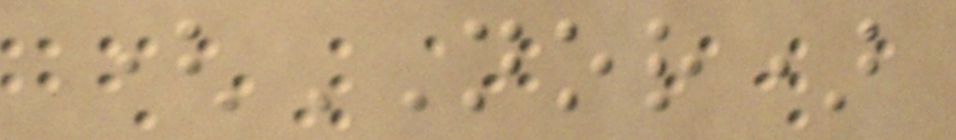(NOR)
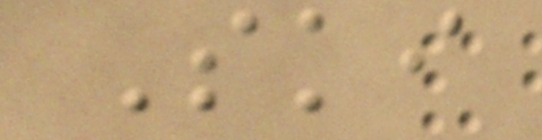Ski
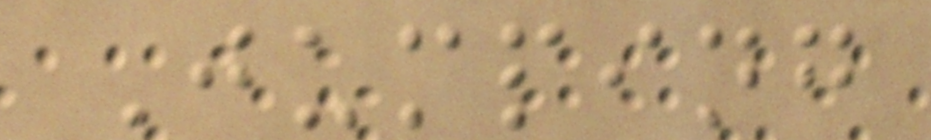Jumping
